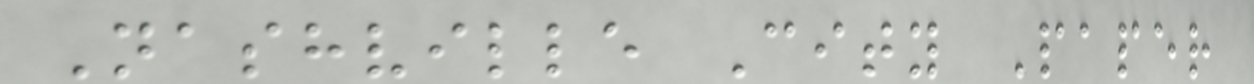Nashville City Paper
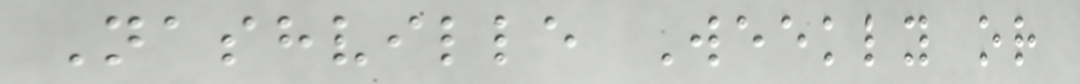Nashville Weekly or
